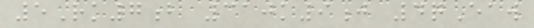5Rk7b 310k9j 4qEaw
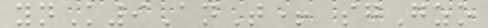ynK9AnT+ sgGzo
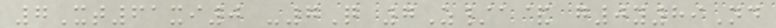7Xt61xi0 -7Q 7Z/a& g0y89Nd
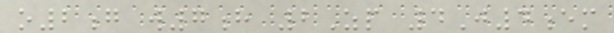o2g w7h 2Zp 4J4em
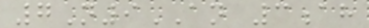7N9AN 3ah
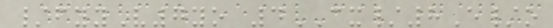/fyyV7yo 4CX/8E/o
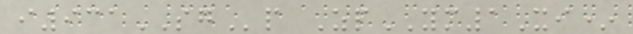i931SGp ZpYM1Xi*
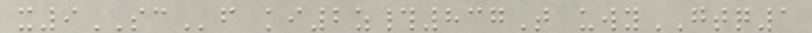x9SCf ki2z#837T uwyGTQ1
